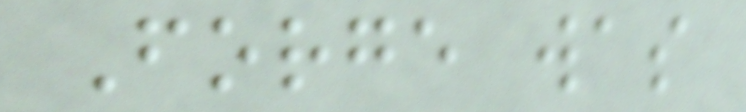Forge was
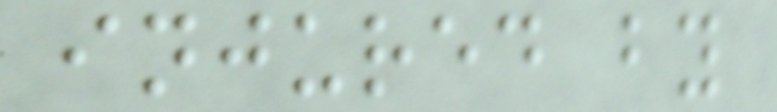injured by
